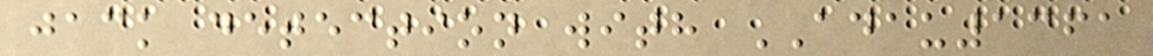jack detection with ADAU1361
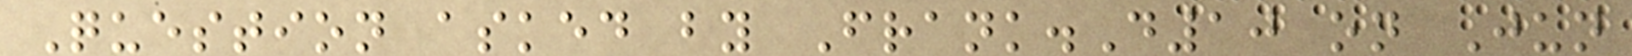Question asked by Frank.D10 on Jun
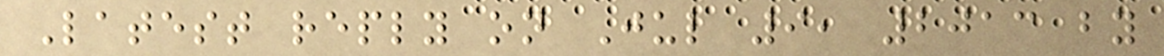Latest reply on Jul 9, 2013 by
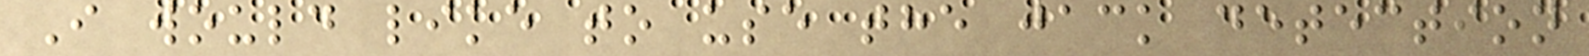I would like to use the jack detection
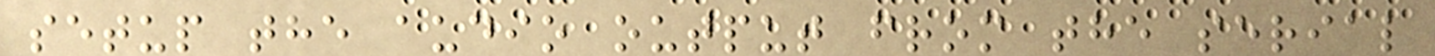setup the audio output from the serial
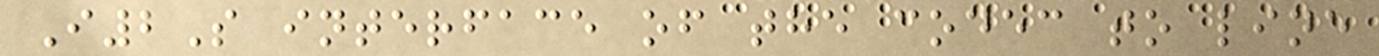I2S interface of the codec to line
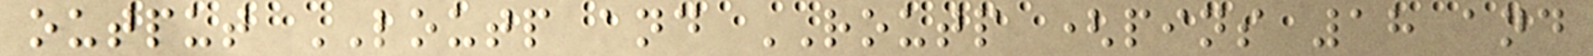output LOUTP and ROUTP (pins 18 and
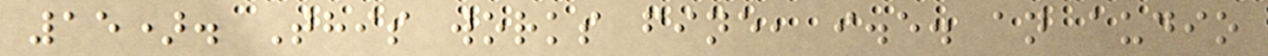15). This works fine, i.e. an audio
